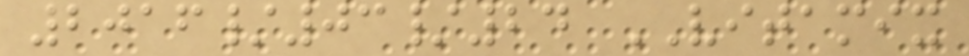2016/03/24 VITAMIX
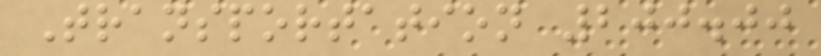Transportation 200.00
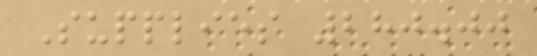Supplies 280.00
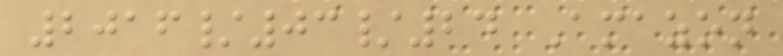2016/03/24 Amazon
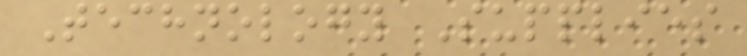Technology Supplies
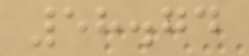58.74
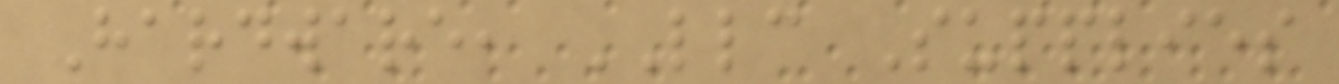Hardware, LLC Supplies
